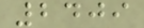2409
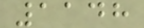1148
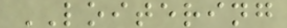LOITERING
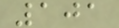101
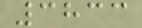3833
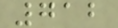712
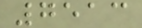7513
